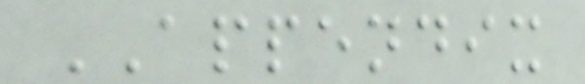APPENDIX
